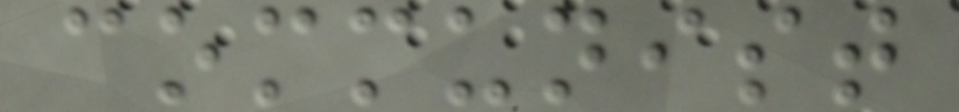communist
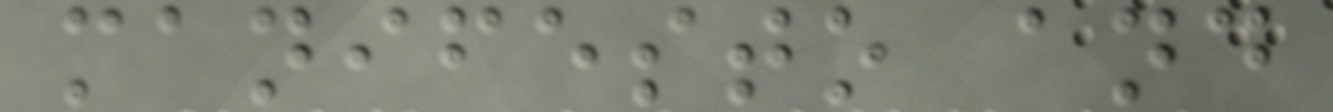manifesto and
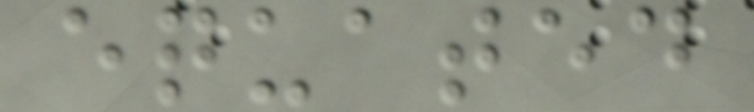equated
